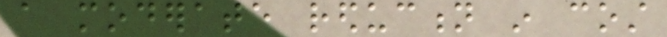a moderate reduction in cost
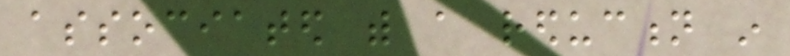associated with a reduction in
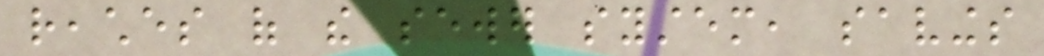reaches of the sewer system, savings
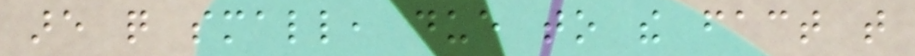are quite small, due to the fact that
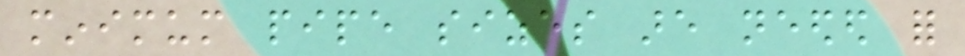minimum pipe sizes are needed for
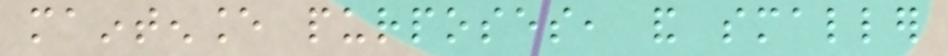maintenance purposes, and smaller
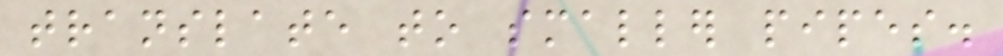translate to smaller pipes.
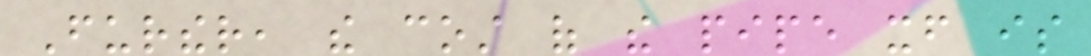Further, the cost of the pipe itself is
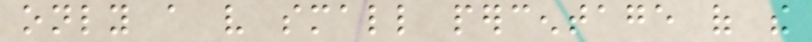only a very small percentage of the
